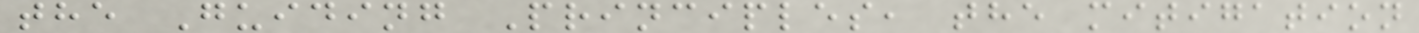the Guiding Principles, the mitigation
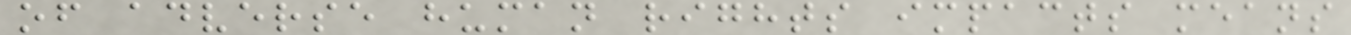of adverse human rights impacts means
